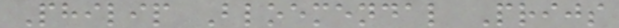Philip Bloemendal Prijs
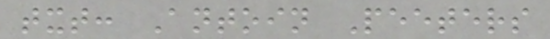txt: Antoin Peeters
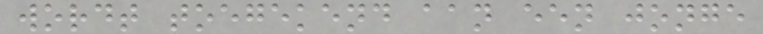wordt toegekend aan een jonge
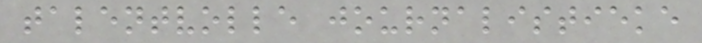talentvolle journalistieke
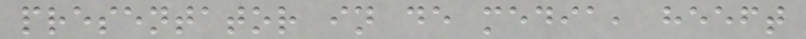presentator in de media, heeft
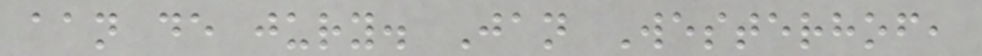aan de jury. Jan Westerhof,
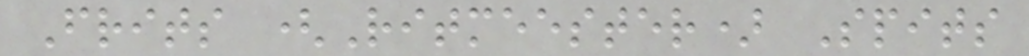Frits (Ritmeester) Spits
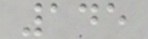145
